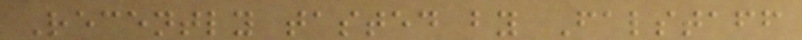Recently tasted by Falstaff
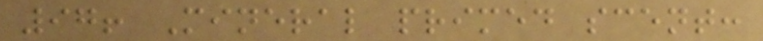97! Mineral primed scent:
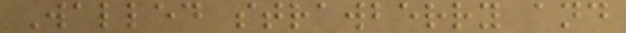Walled strawberry and
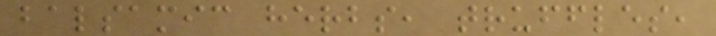balsamic herbs, truffles,
